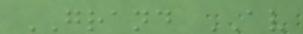GRAND AV
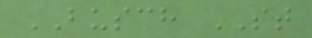BUSCH ST
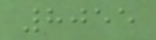8055
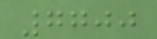7700
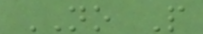NO P
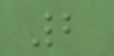2
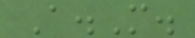A.M.
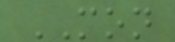MON
